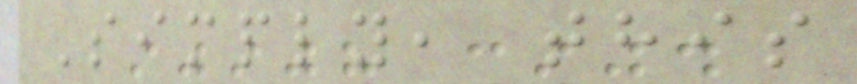Simply, this
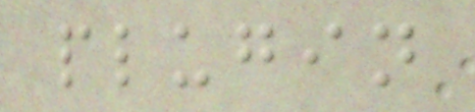plugin
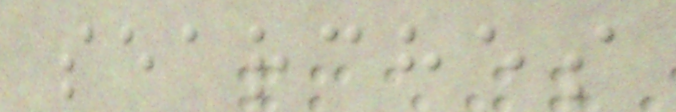searches
